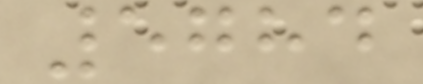5784
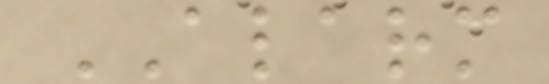ALARM
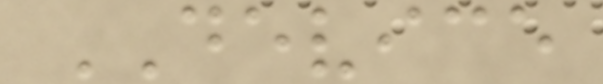DEVICE
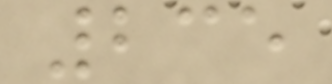235
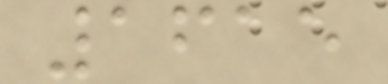1615
